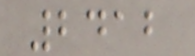2412
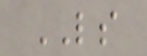LS
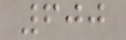600
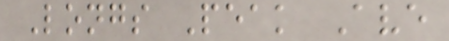Longs Peak Ave
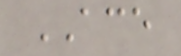ACE
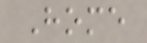Home
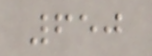650
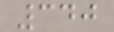340
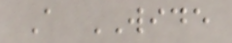A WIDE
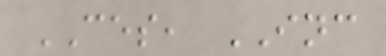CES, INC
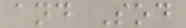and Sod
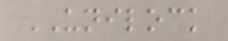UNILOCK
